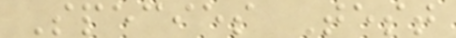Species Test
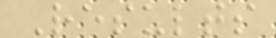Results
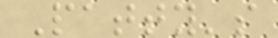Patty's
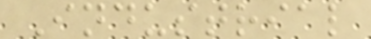Industrial
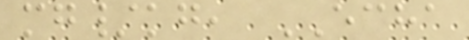mg/kg, ECHA
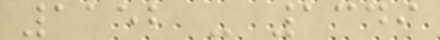1152 - 1349
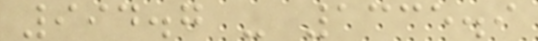994.7 - 1335.9
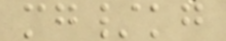mg/kg
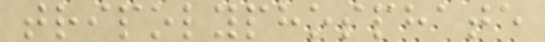tripolyphosphate
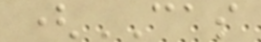(CAS
